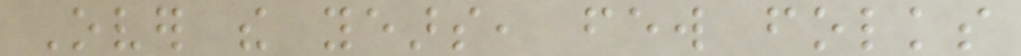Over the years, few folks
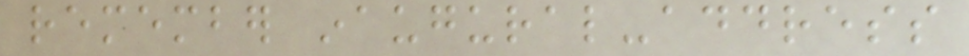remember inaugural-address
